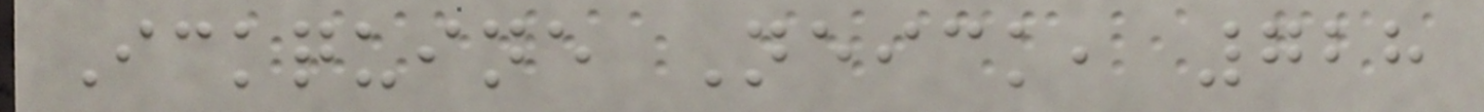Ickquine Neick, 728
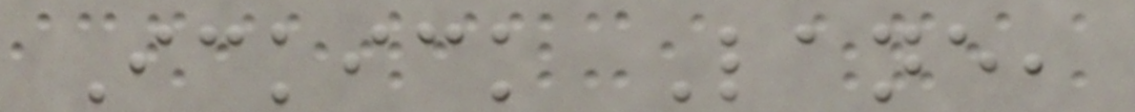Ickick Lane,
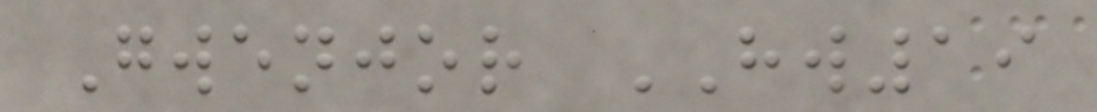Gwenjor HW19
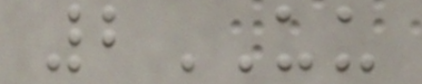2UU
